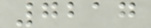7217
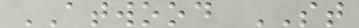ATWOOD ST
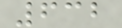632
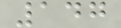147
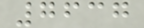7637
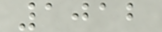1012
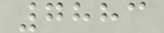7883
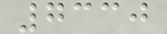7330
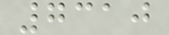7310
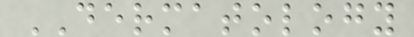DERMATOLOGY
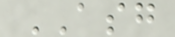ASG
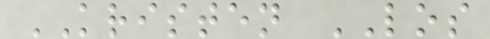KRISTEN LOS
